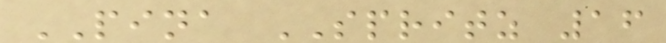PINA SPRITZ 16
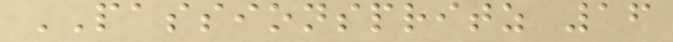PASSIONSPRITZ 16
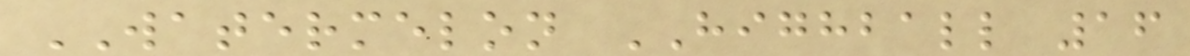WATERMELON HIGHBALL 16
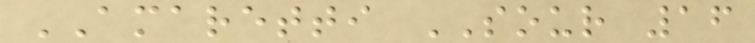AMARETTI SOUR 16
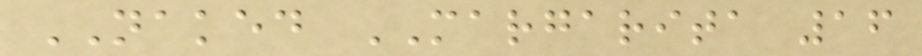NAKED MARGARITA 16
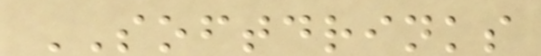SOFTDRINKS
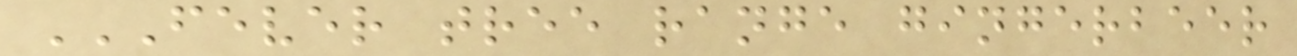FEVER TREE RANGE GINGERBEER
